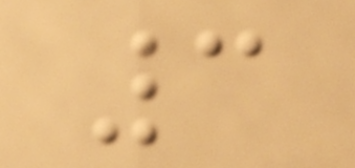3
